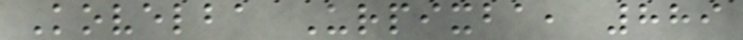Kovelba Urpixba, 889
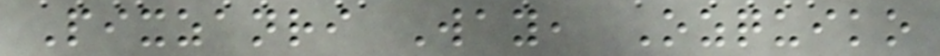Pixzanri Way, Ozquiko
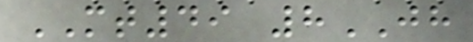MT49 8JH
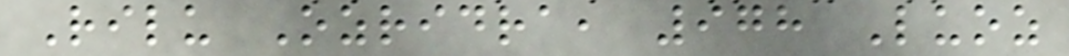Rilu Ozridra, 978 Luoz
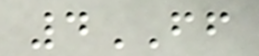4FF
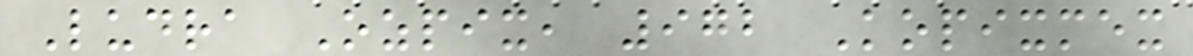Ludra Ozpix, 972 Kopixmex
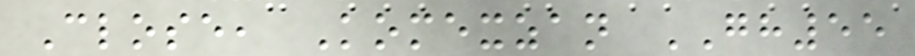Close, Komexzan GH55
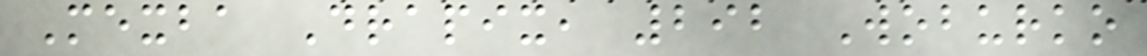Mexba Drapix, 292 Woburko
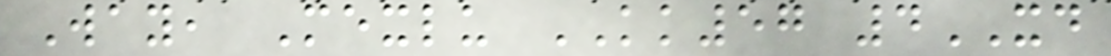Way, Mexlu KK57 4XD
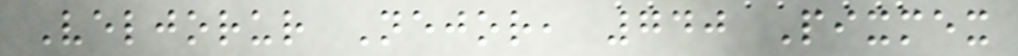Veljorur Nejor, 740 Pixmex
